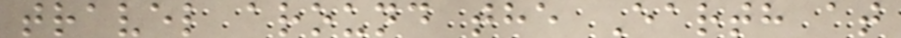travel around the Earth at
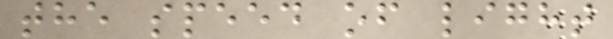the speed of light
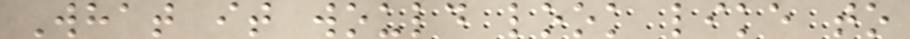What it would look like to
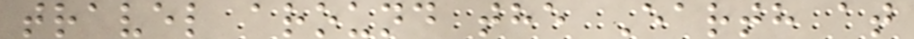travel around the Earth at
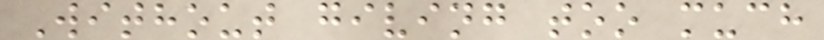Without giving too much
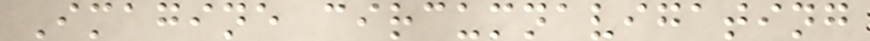Imagine circumnavigating
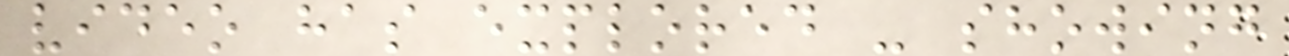video has explored - showing
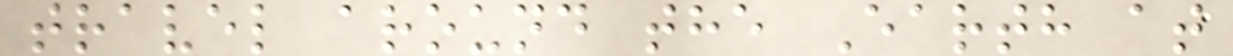travel around the Earth at
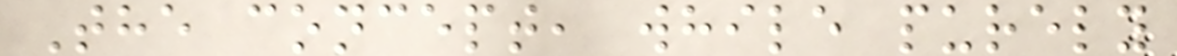The concept, while purely
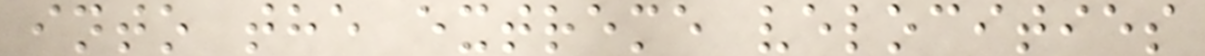into the extreme velocities
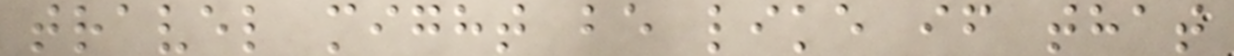travel might be like if that
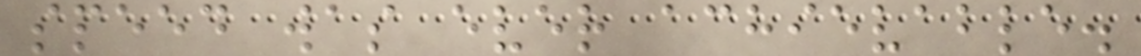speed was ever achievable.
